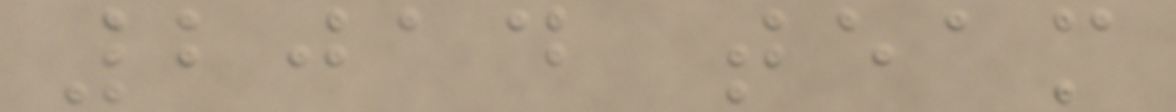2014 team
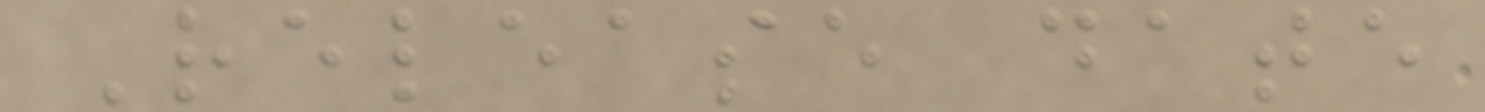Release date
